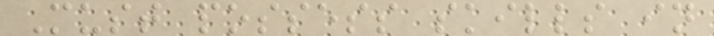Must possess skills in
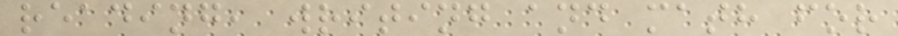reading, writing and math for
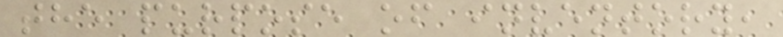the purpose of inventory,
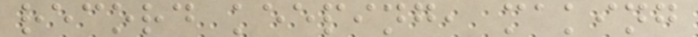record keeping, making
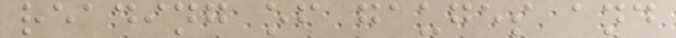reading of gauges and
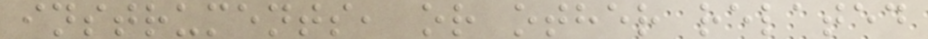instruments, or other related
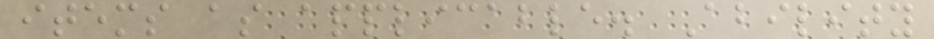items as applicable. Ability
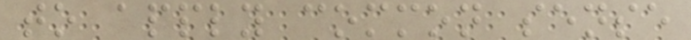to apply common sense
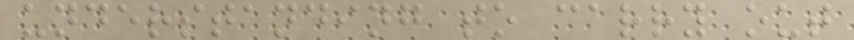understanding to carry out
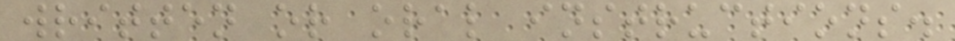written or oral instructions.
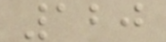120
